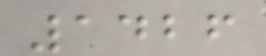1426
